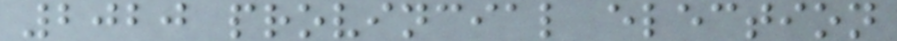2020 provincial election
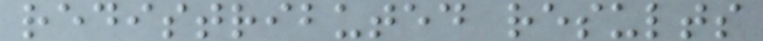redistributed results
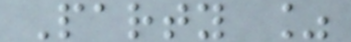Party %
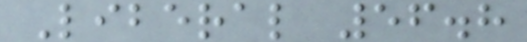Liberal 56.8
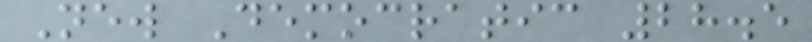New Democratic 28.5
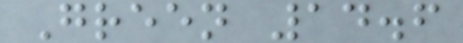Green 14.6
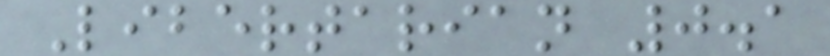Libertarian 0.1
